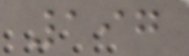197
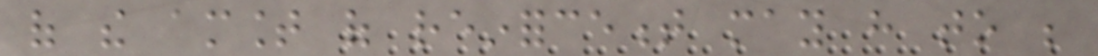of the amount of reinforcement may have to be
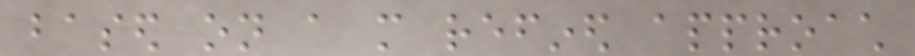based on a more refined approach
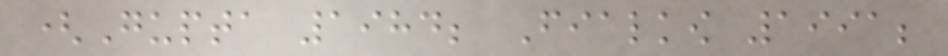(Gupta 1984; Fialkow 1991;
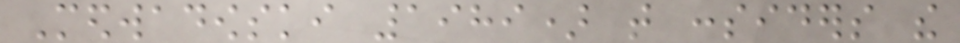Medwadowski 1989) that considers the
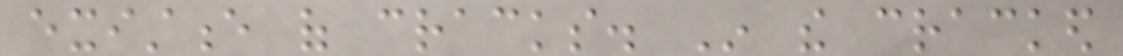existence of cracks. In the cracked
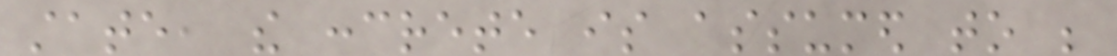state, the concrete is assumed to be
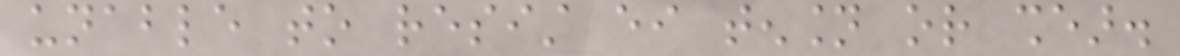unable to resist either tension or shear.
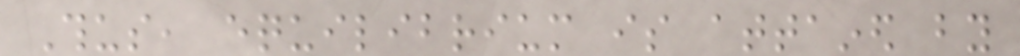Thus, equilibrium is attained by
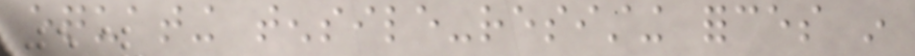equating tensile-resisting forces in
